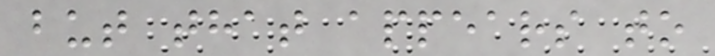but that appears to
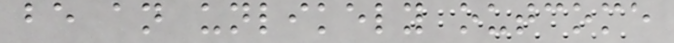be an unlikely outcome
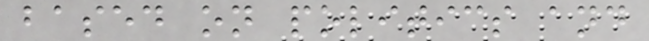based on politics and
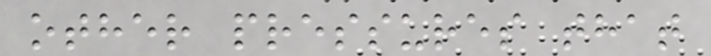other pressures that
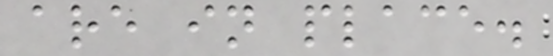are in place.
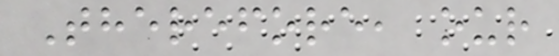Therefore, our
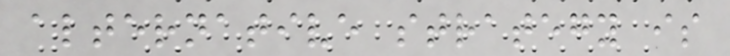alternative strategy is
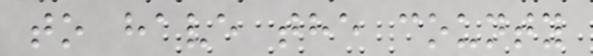to have the county
